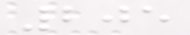205
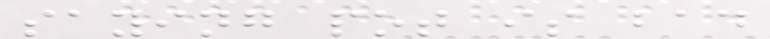saying pot is bad
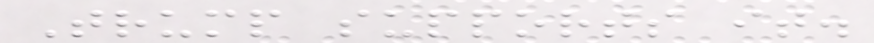Trump supports it.
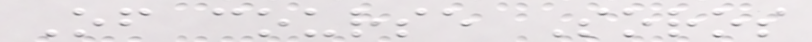Of course Soros
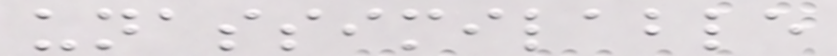unassimilable
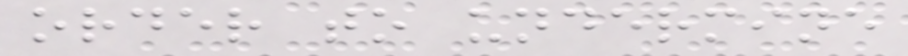order to undermine
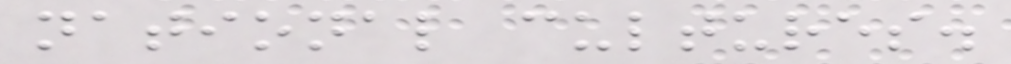national cultures.
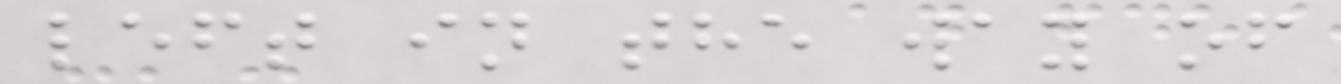left in the way of
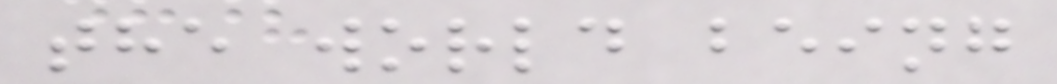the world being
